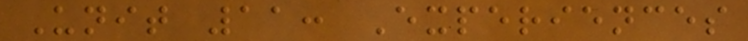Unit 11: Experiences
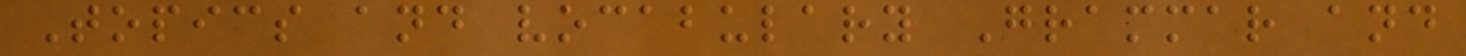Topics and vocabulary Grammar and
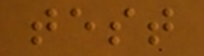test
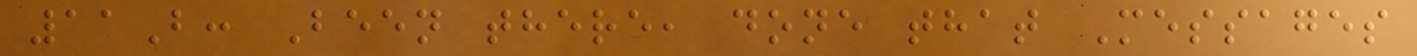11B: Been there, done that Messages
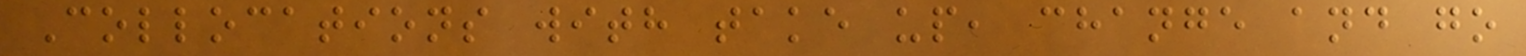Collocations with take up, change and go
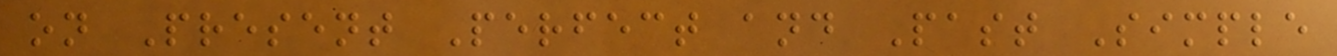on Present Perfect and Past Simple
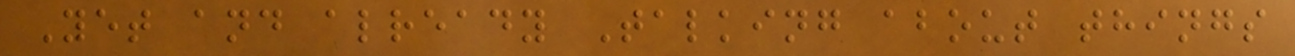Yet and already Talking about things
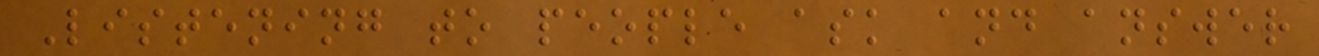Listening to people ask and answer
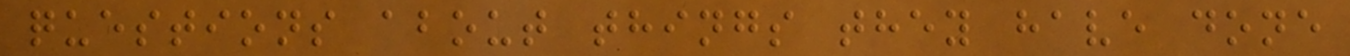questions about things they have done
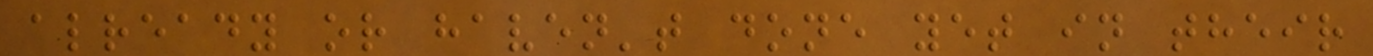already or haven't done yet in their
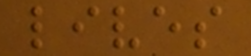lives
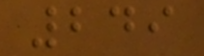249
